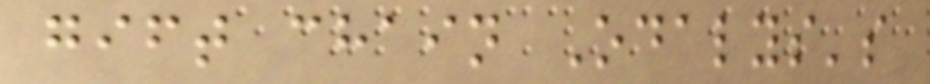gift chain Odalys's
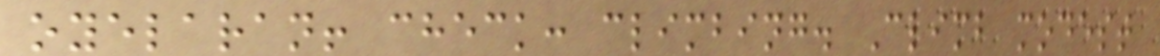oyelaran! check: climbing. Climb modest
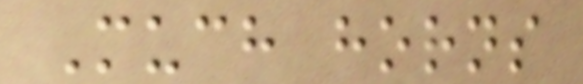Much horns
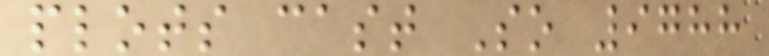plots cast So 9788
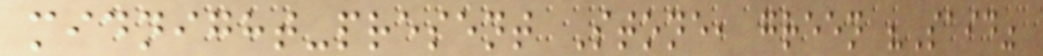midnight-present Stone, green "Said"
